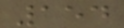154
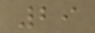29
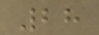28
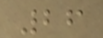26
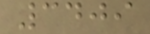3409
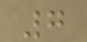7
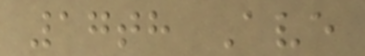17th Ave
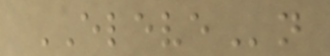ELEVEn
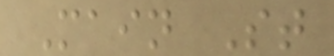Main St
